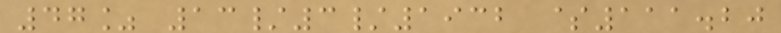47% 13/3/1932 $111.20
